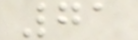71
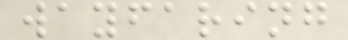wayfaring
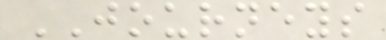JOURNEYS
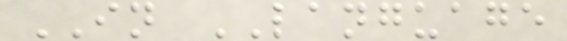IN LANGUAGE
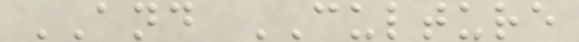AND CULTURE
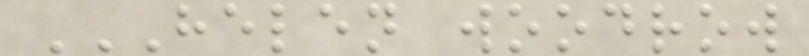HELEN WOODROW
